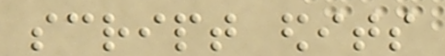script edits
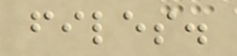files.
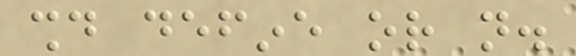should define or not.
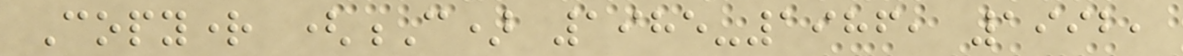Copyright (C) 1985-1986, 1992,
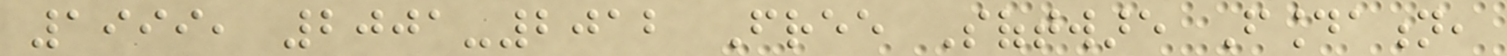1999, 2001-2012 Free Software Foundation,
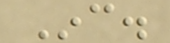Inc.
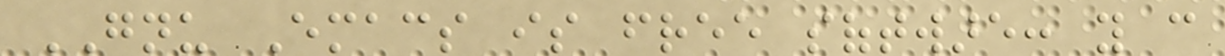GNU Emacs is free software: you can
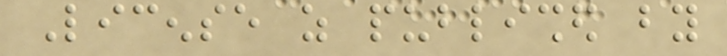License as published by
